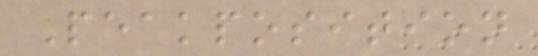Peakposition
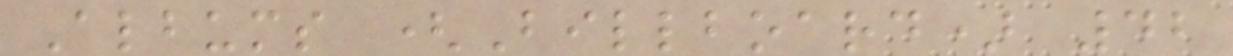Albums (Billboard) 42
